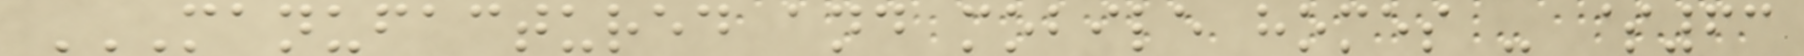MANUFACTURED AND MOBILE HOMES - $63
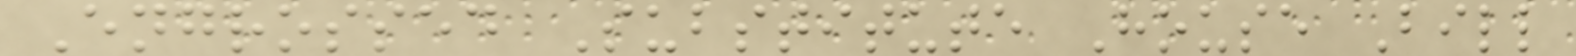Engrossed Substitute House Bill
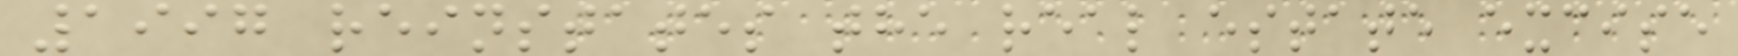1997 reinstates the real estate excise
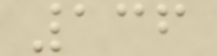136
